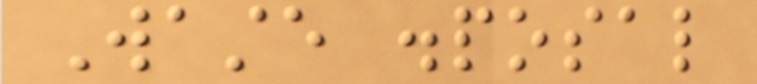Waste disposal
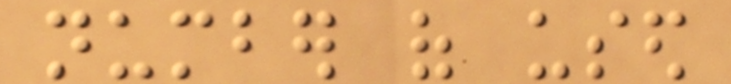number of used
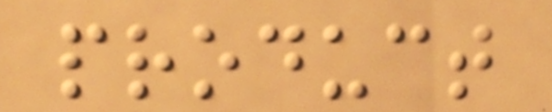product
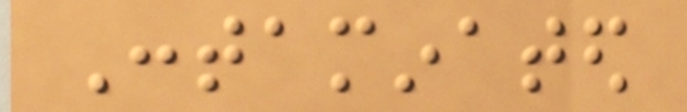Contaminated
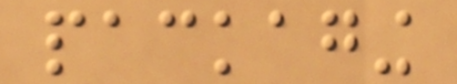packaging
